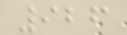926
